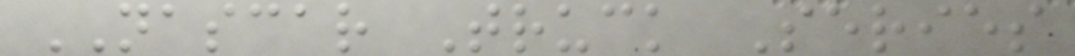NASCAR Truck Series
